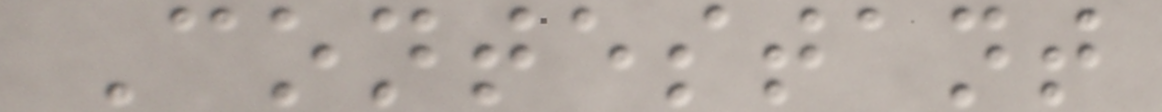Contestant
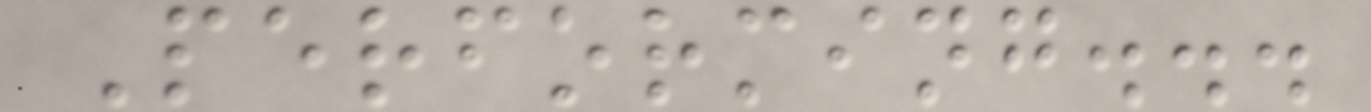Performing...
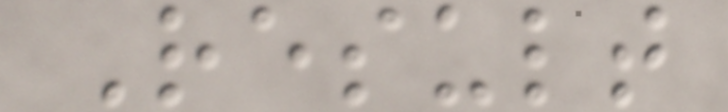Result
